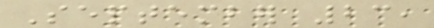September 23,
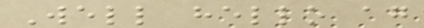Well hello again
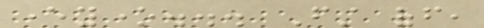everyone... First off,
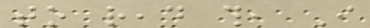to read this, I
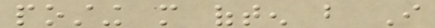posting more often but I
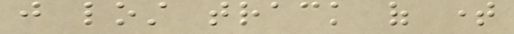just lost track of time
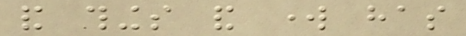and things and work has
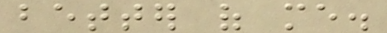better of me.
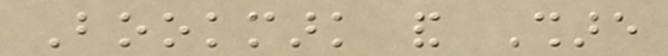Bookmark and Share
